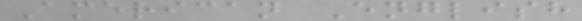American English
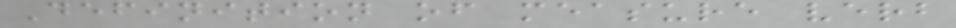Definition of measure verb
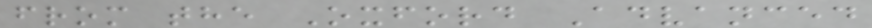from the Oxford Advanced
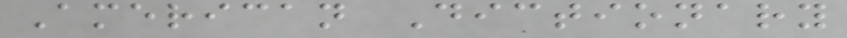American Dictionary
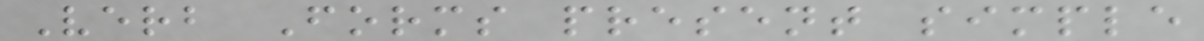Verb Forms present simple
